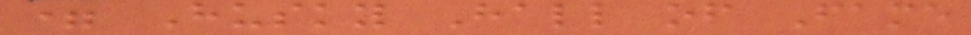= Husky Hall of Fame
